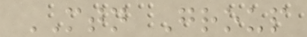MTN Group
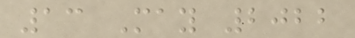13 May 2022
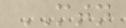MTN
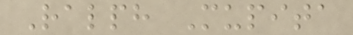Ralph Mupita
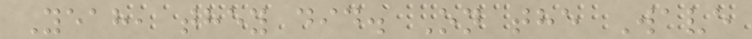Yeah, they did. On the Wave
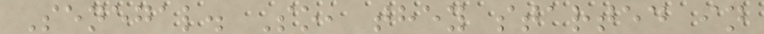Senegal. So, they started in
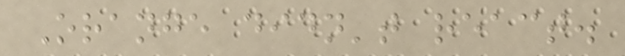Orange didn't react.
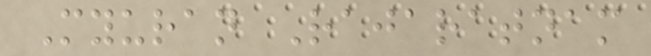Myuran Rajaratnam
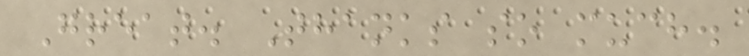Great. Thanks so much.
